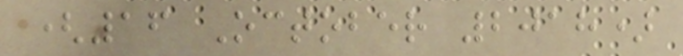(16 October 2018)
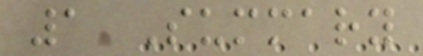1 Summary
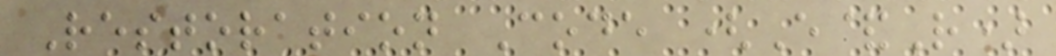Restoration Code (E&R)
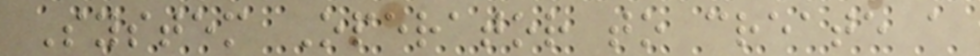System Operator to create a
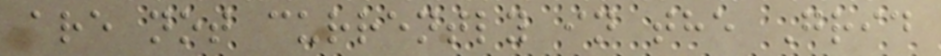are not currently in the Grid
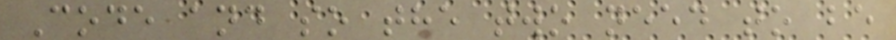Code and so the two need to be
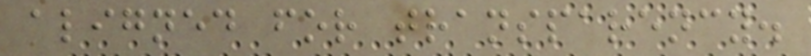aligned for transparency.
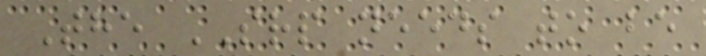The SRP needs to be
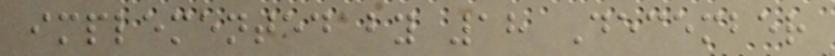implemented by 18 December
